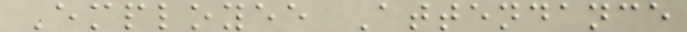Employee Attendance
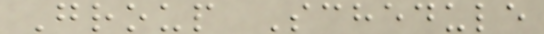Group Schedule
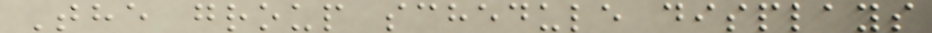The group schedule displays
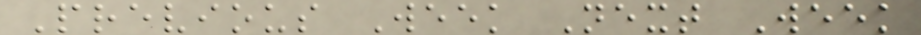Previous Week Next Week
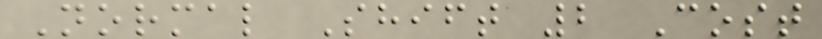Normal Shift 2 Cost
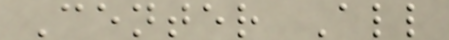Center All
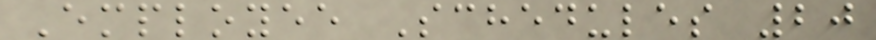Employee Schedules 20
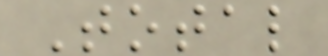Total
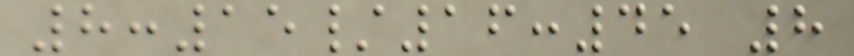8:15/16:45 8
